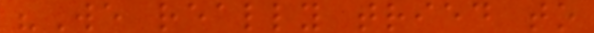"We really tried to
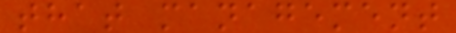that management
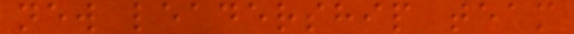new leadership team
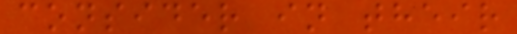consider in their
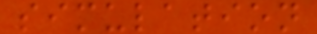simulation
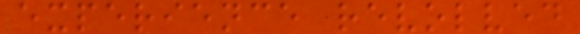experience revolved
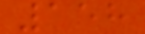158
